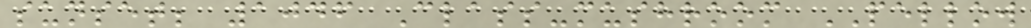sunset; 1046 Class-mushroom PELLOW
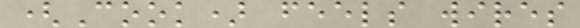(Cook) feels wires
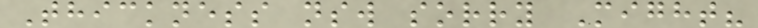Thickness nsw sorry Might?
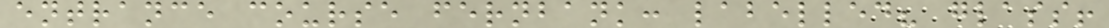entrance course fernbank: labelled? glass!
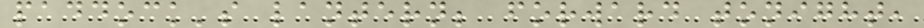paddock's lantern; forward tonight,
